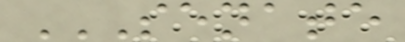SENATE
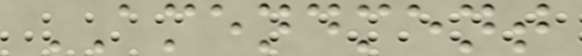AMENDMENT
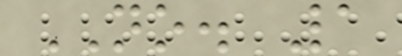NO. 1
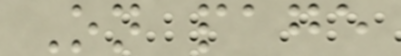On page
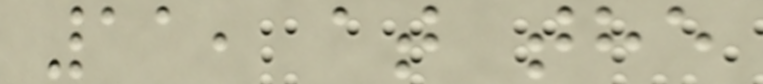11, at the
